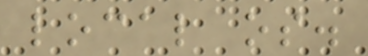local os.
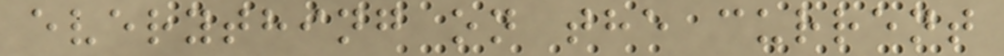everything on the current
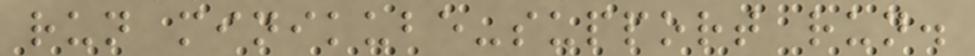run minikube-support run.
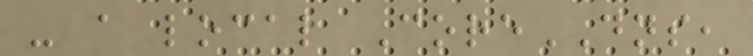- a local CoreDNS,
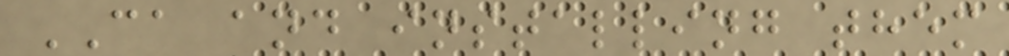CA and installing them
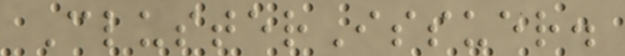ClusterIssuer.
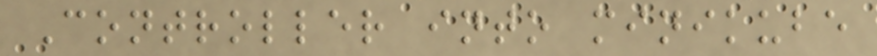Controller into minikube
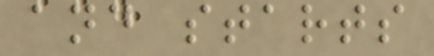and starts
